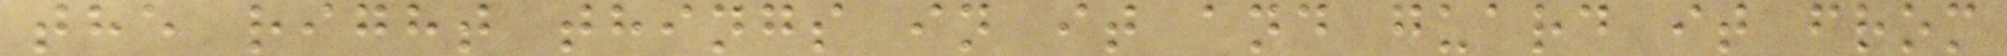the right things in it and guard it from
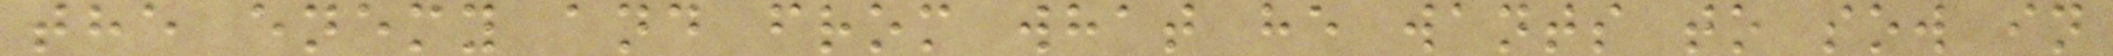the enemy and from what he wants to sow in
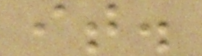it.
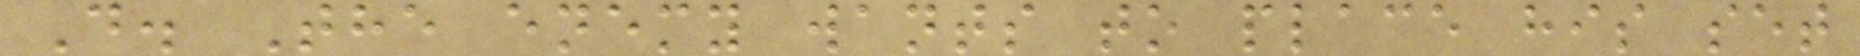D. The enemy wants to place his set
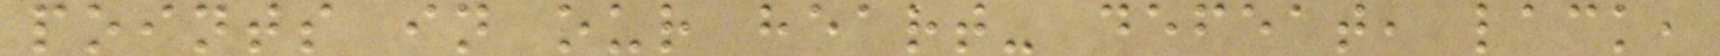points in our heart- defeat, lack,
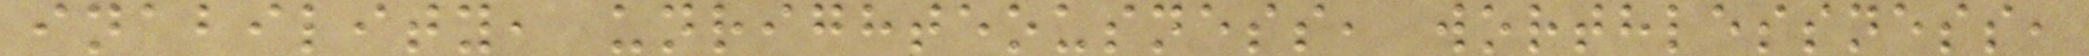inability, unrighteousness, worthlessness,
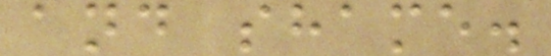and shame.
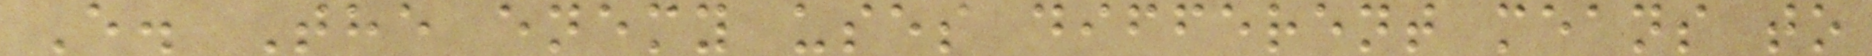E. The enemy uses different means to
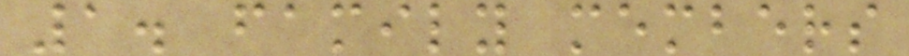1. family members
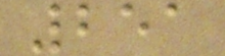251
